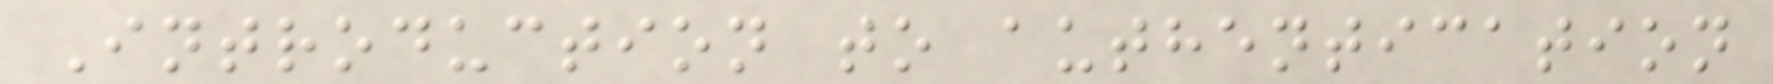Introduction to authentication
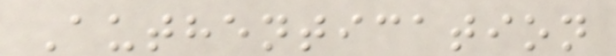Authentication
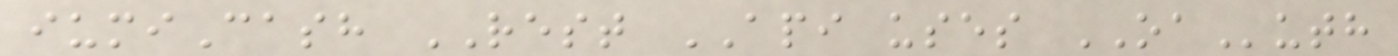iumiCash REST API uses OAuth
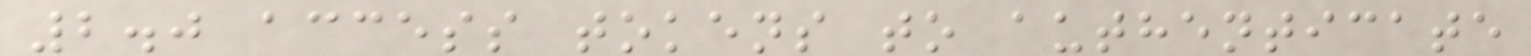2.0 access tokens to authenticate
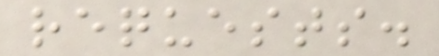requests.
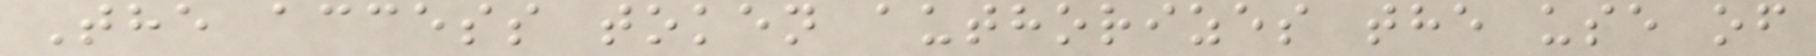The access token authorizes the use of
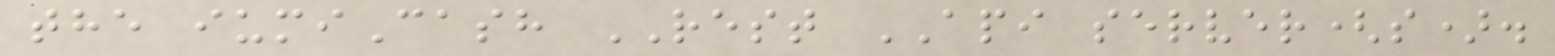the iumiCash REST API server(s).
